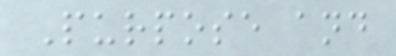Purpose and
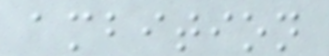ambition
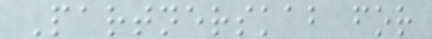Partnerskab for
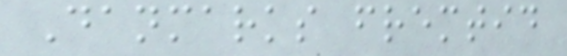Danmarks fremtid
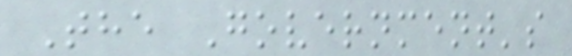The Government's
